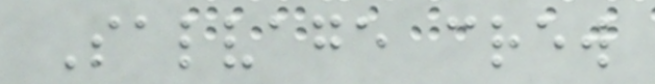Salvage crew
